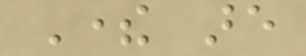There are
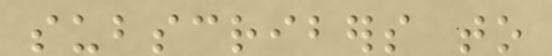subscribers to
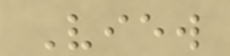View
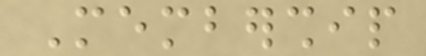Membership
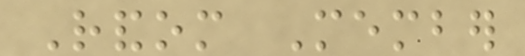Random Member
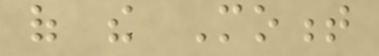of the Moment
